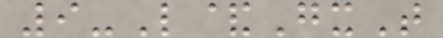9-L&GxT
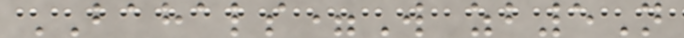BAHALS=W zb5N
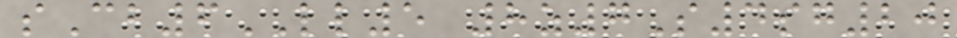sCb6LL5 8z7S4sg20
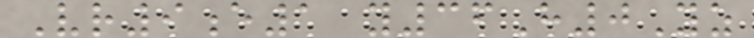Vr9e1 y36H0Yz
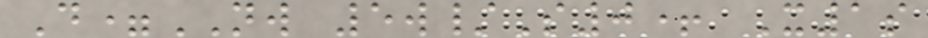D=NW 5w/S0+ X1s
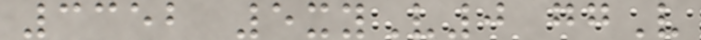3352 5xyV0 ggV
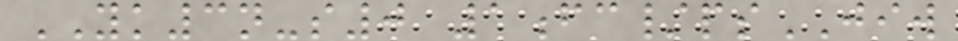YK3n-s0 1fc/psJIW
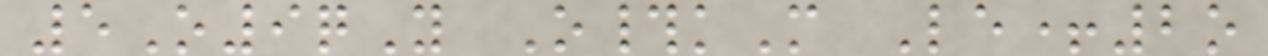5O9qY O#kM Le+2o
